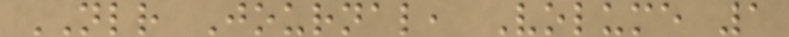NLR Journal, Volume 1
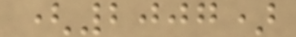(2007)
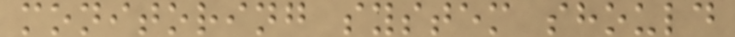monitoring system should
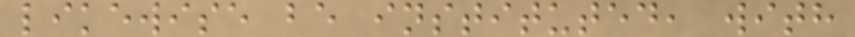likewise be instituted, with
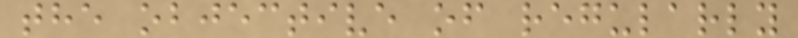the objective of regularly
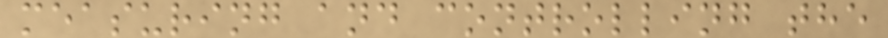measuring and controlling the
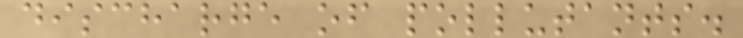discharge of pollutants.
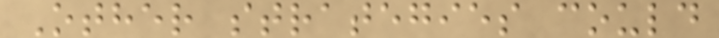Other strategies could
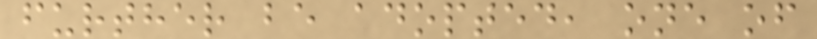further be adopted, one of
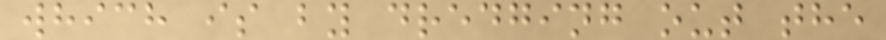which is by dredging out the
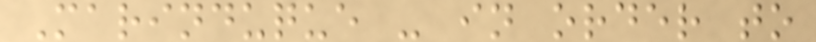Marinduque - in order to
